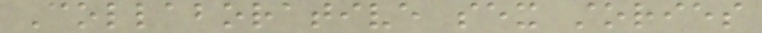Collaborative sex stories
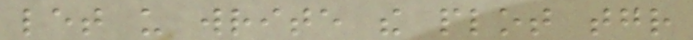let us write the plot together
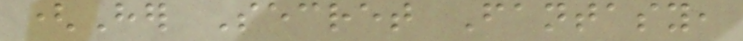(Her Secret Fantasy,
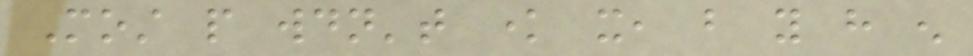Most people wouldn't know it, but you have enough
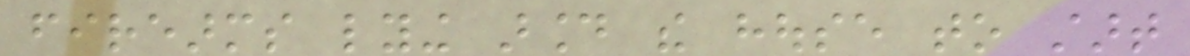firearms lying around the house to start
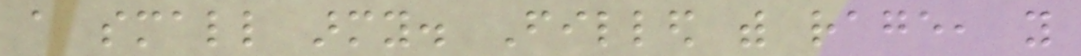a small army. Filled with rage, you
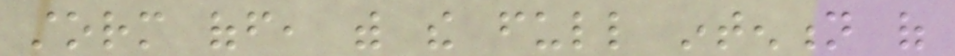storm off, with the full intention of
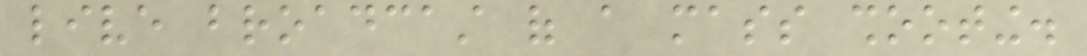live broadcast of a mass shooting.
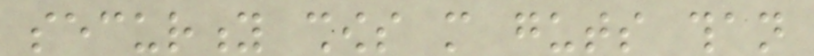security shows more guts than
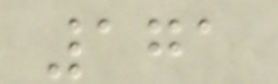171
